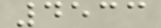4533
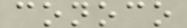conoco
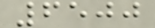6500
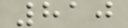810
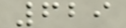629
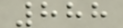888
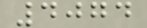4074
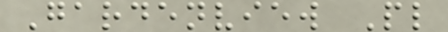Gardenview Pl
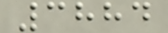3884
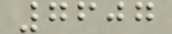7607
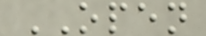OPEN
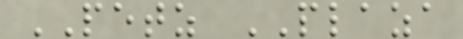PETZ PLAZA
